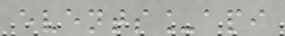events_api
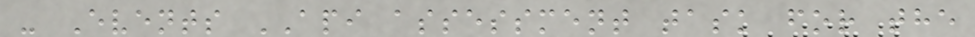- Events API assessment task for the
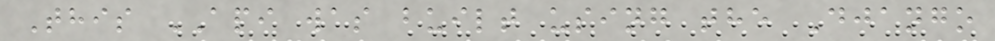This API was built using the Django
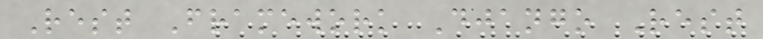Rest Framework Django Rest
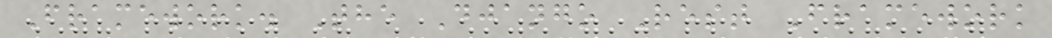Framework. The Django Rest Framework
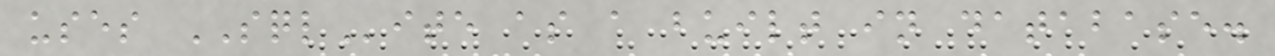uses SQLite as a built in database.
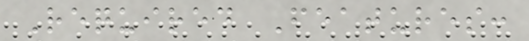Required Features:
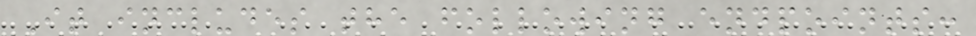It includes the following endpoints:
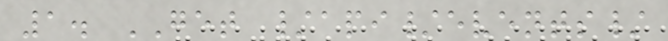1. GET /api/events/
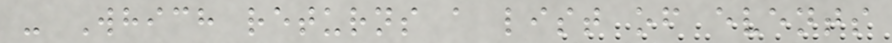- Which returns a list of events
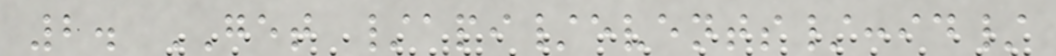2. GET /api/events/:id/
